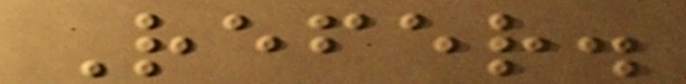Refer.
